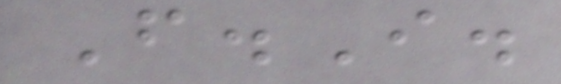F.I.
